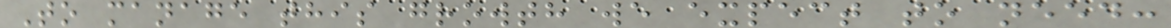To manage this growth we expect to need:
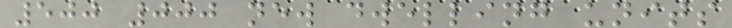500 000 new dwelling units
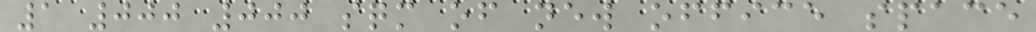1 000 000 sqm of new office space
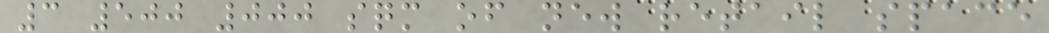3 500 000 sqm of new retail space
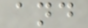and
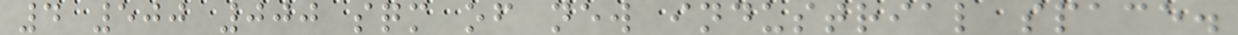4 500 000 sqm of new industrial space.
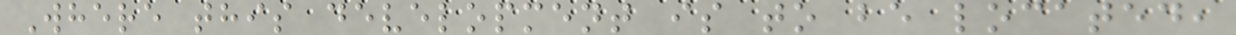Where this development is to be located,
